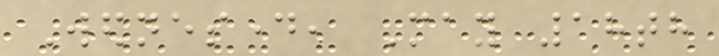Wednesday, May 18th
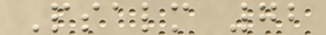Psalm 72
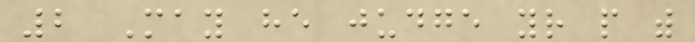2 May he judge your people with
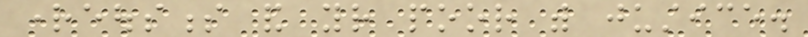righteousness and your poor with justice.
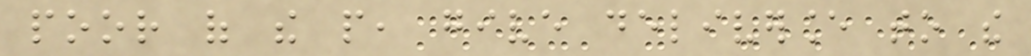poor of the people, give deliverance to the
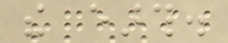the earth.
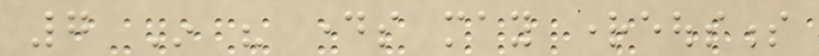7 In his days may righteousness
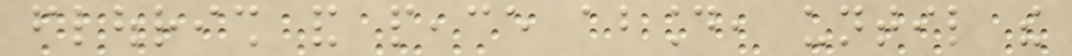flourish and peace abound, until the
